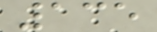135
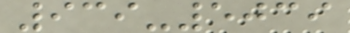939-5039
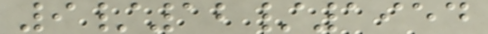9/12/1954
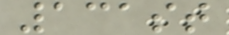131st
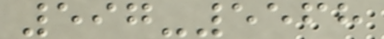597-5568
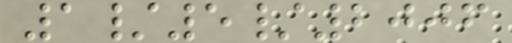1/5/2006
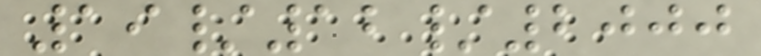19/12/2000
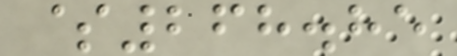$268.85
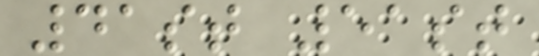41st 51st
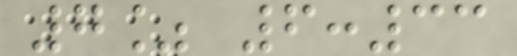7% 6:33
